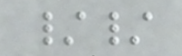//
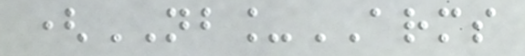(NB_ARMS
